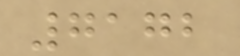7172
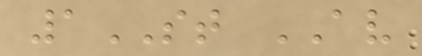1ST AV
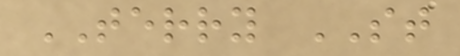TERRY ST
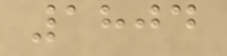1804
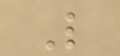L
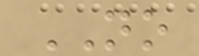NO
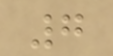7
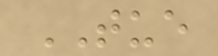TUE
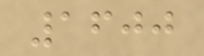1600
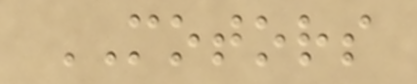MOTORS
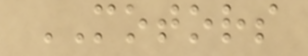MOTORS
